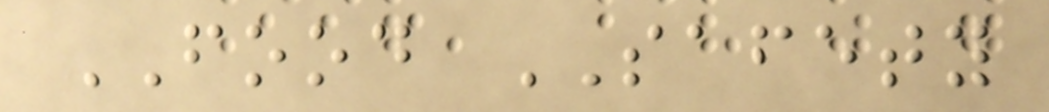FOOD SAFETY
